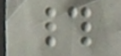#
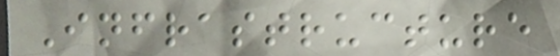Infrastructure
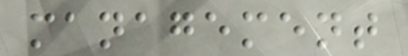management
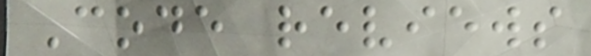Code reviews
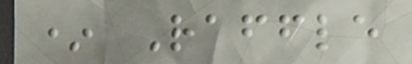* Raffle
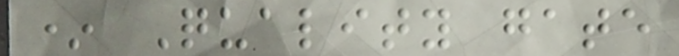* Quality gate
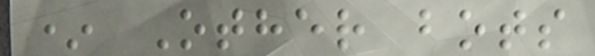* Other bots
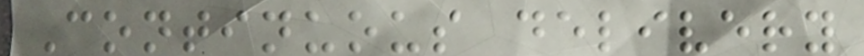Continuous delivery
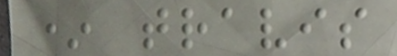* travis
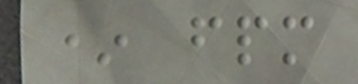* fpm
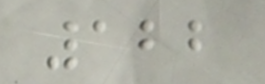122
